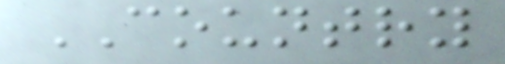COUNTRY
